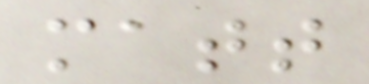matt
